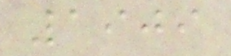1909
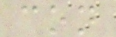con
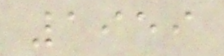1959
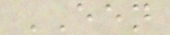EEN
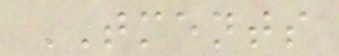TMENTS
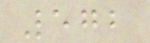572
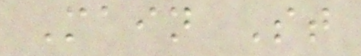Main St
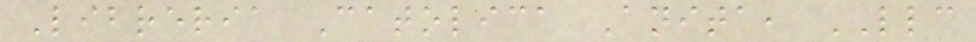Libreria Catolica Anita, LLC
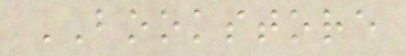BOOKSTORE
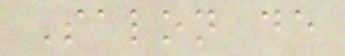Salon de
